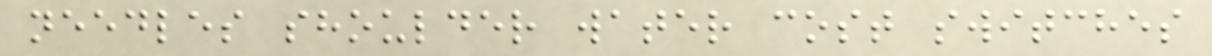needles shoulder water cost switches
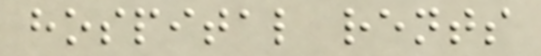hospital rents
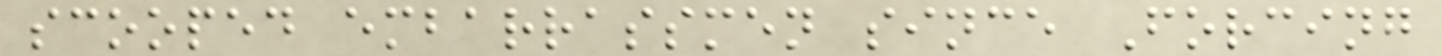scooped embarrassmen since Forcing
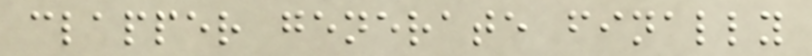clapper generate finally
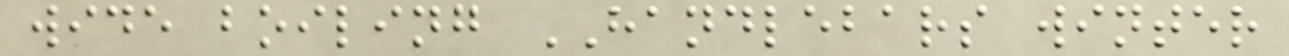wide boiling HANDLEBARS winter
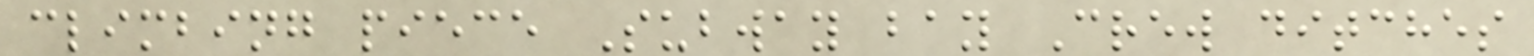climbing piece Subway bay Crew ditches
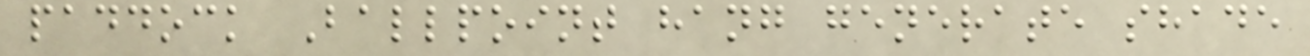paddock Ballpoint hang generate shade
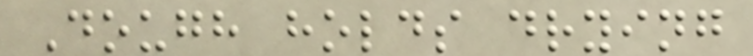Dough holds drying
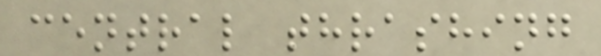central thrashing
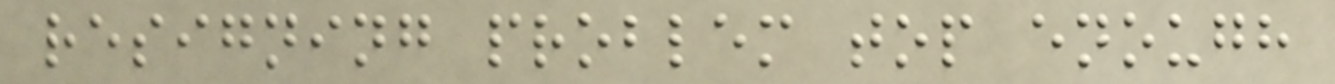resigning problem top enough
